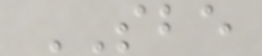SBE
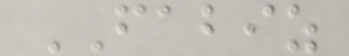FABIZ
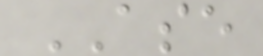ASE
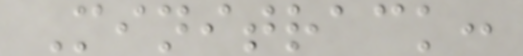Minitrack:
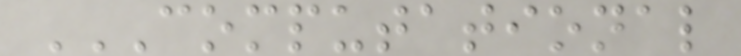COMPUTATIONAL
